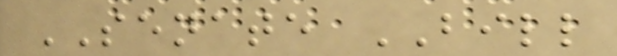SENATE BILL
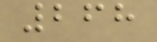268
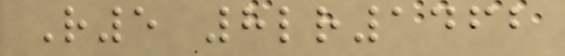R5 8lr1462
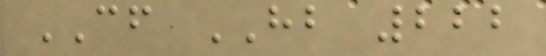CF HB 222
